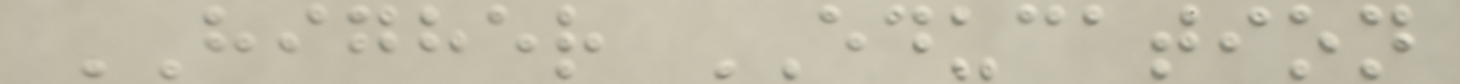HIGHER EDUCATION
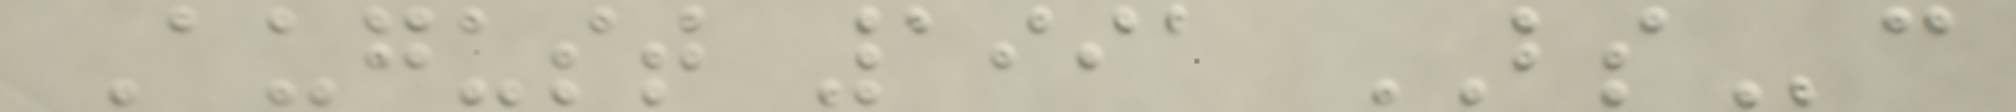August 1991 BSc
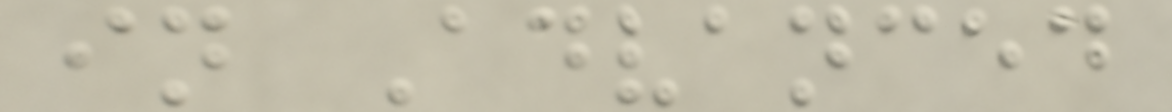in Advanced
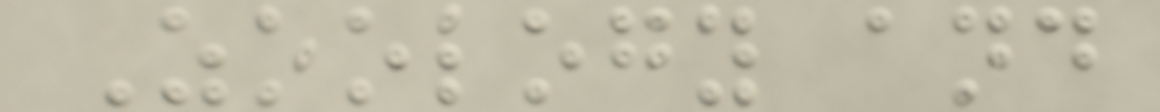Zoology and
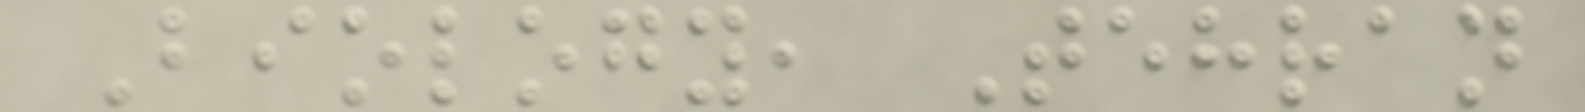Biology, Tehran
